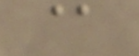@
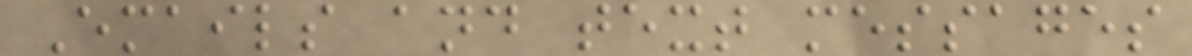Emails and text messages
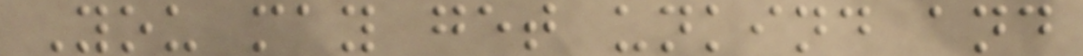You may get unkind and
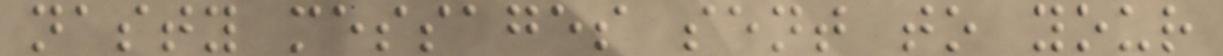nasty messages sent to your
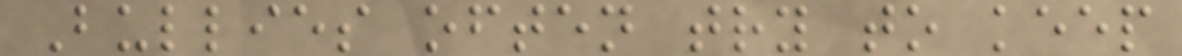Bullies often try to keep
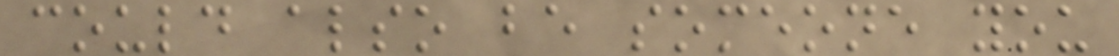could also be someone you
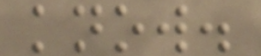know.
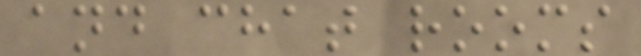and chat rooms
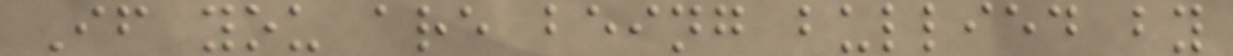If you are being bullied by
